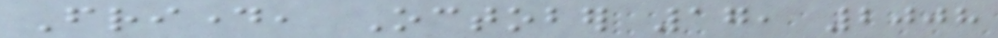Friday, October 17, 2008
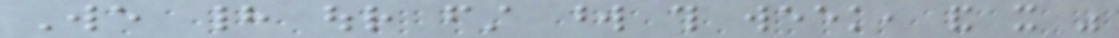We had our first word this week, and it was
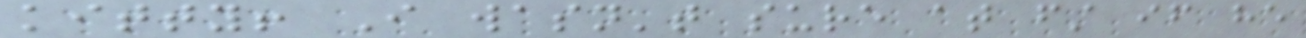kitty! I wasn't sure at first if he
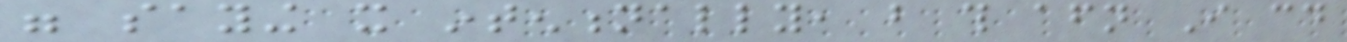were saying it intentionally, but this afternoon I could
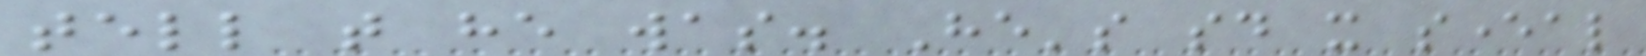tell that he was. He's said it several
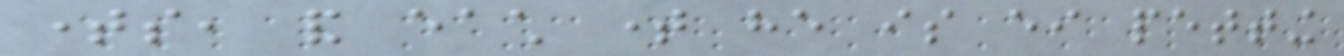times, and each time he is either petting
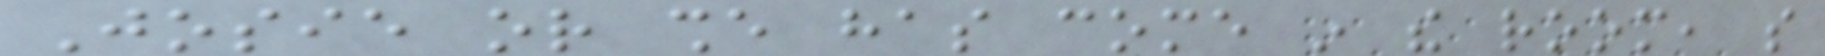Josie or she has come in the room, so
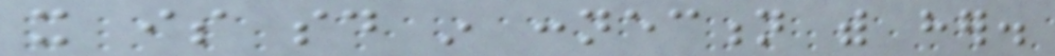it is said in connection with her.
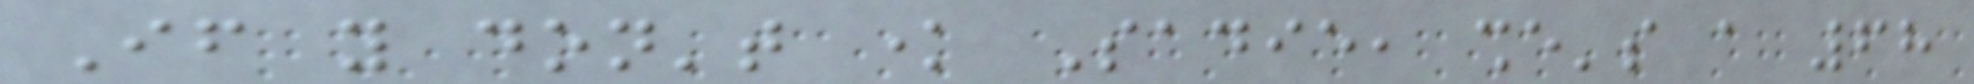If you don't know Sadie, she's a 68
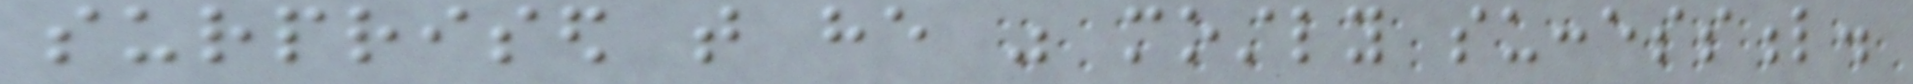surprised that he was mostly successful.
